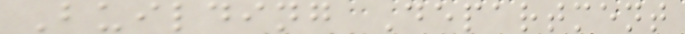Building Department
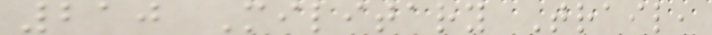210 Military Trail,
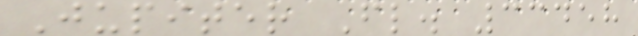Jupiter Fl. 33458
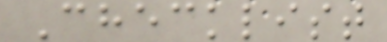Checklist
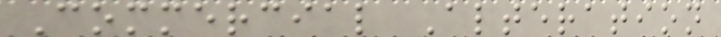Commercial Alteration
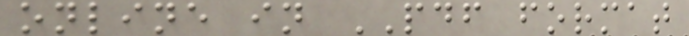online in PDF format
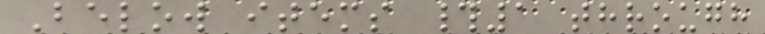Below items #1 through
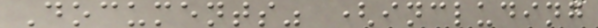Documents" (including
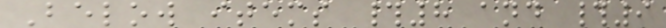Below items #8 and #9
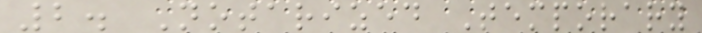2. Notarized Temporary
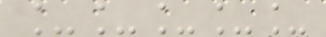_____
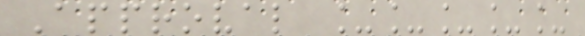Approval _____
